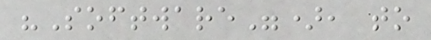"Software"), to
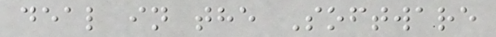deal in the Software
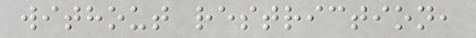without restriction,
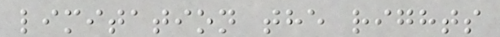limitation the rights
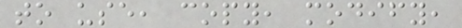to use, copy, modify,
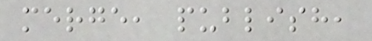merge, publish,
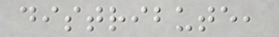distribute,
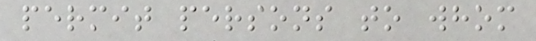permit persons to whom
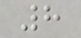8
